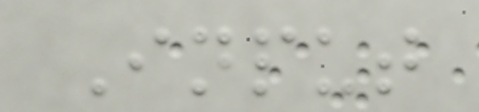Input
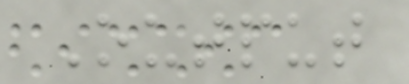Output
